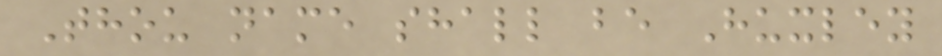Thou name shall be Huxley
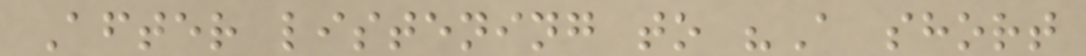After listening to "A short
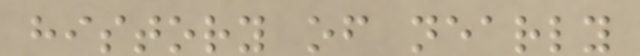history of nearly
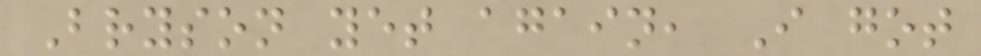Bryson yet again, I got
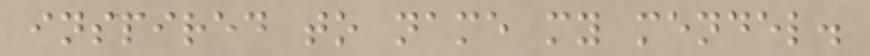inspired to name my mendel.
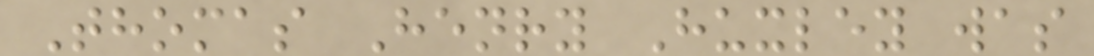Thomas Henry Huxley was
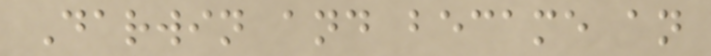Darwin and became an
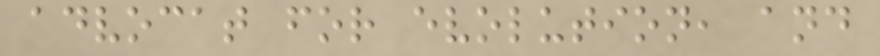advocat for evolution, and
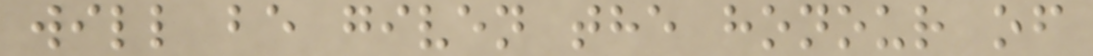will be given the honour of
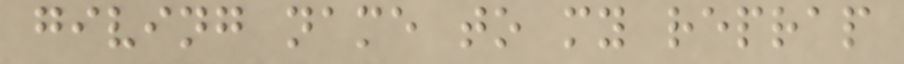giving name to my reprap
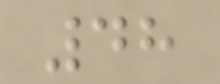48
